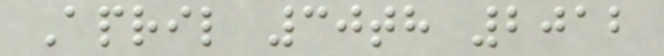April 30th 2012
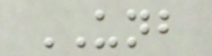UNB
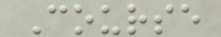Course
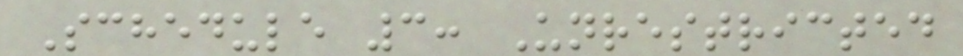Schedule 3: Unrestricted
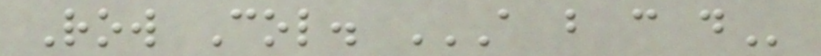Row Col. A B C D
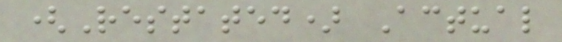(Restated) Actual
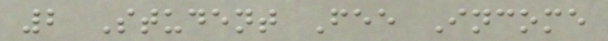2 Student Fee Income
